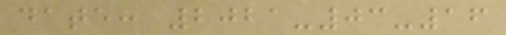date: 2021-03-16
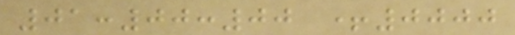01:00:00 +0000
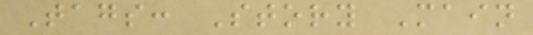Tags: Story Main
